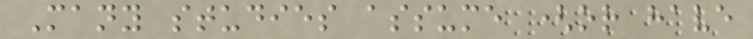Many studies assume (or have
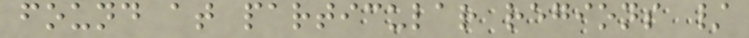found at particular regions /
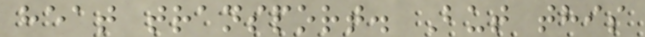heat transport. But this
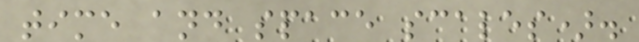time and space scales).
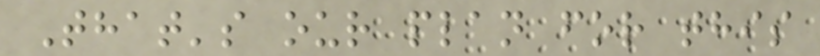That's our plan for this
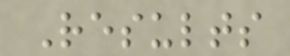Results
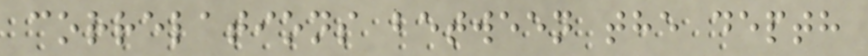correlations between the depth
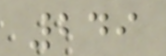249
